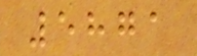5871
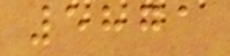5871
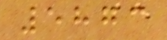5873
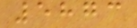5873
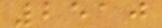2510
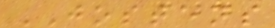JOSTENS
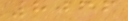8066
